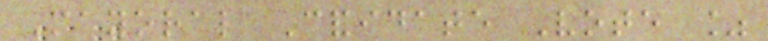Mayoral Candidate Vote %
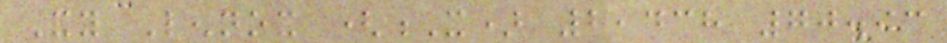Andy Lennox (X) 2,438 70.93
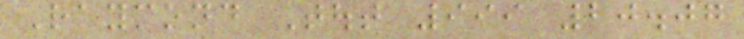Raymond Tout 999 20.07
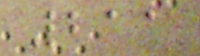211
